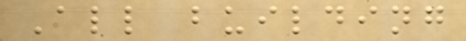All building
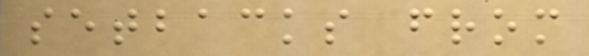setbacks from
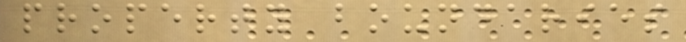property boundaries
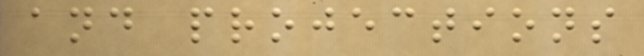and projections
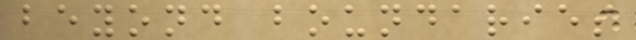beyond boundaries
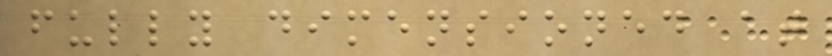fully dimensioned at
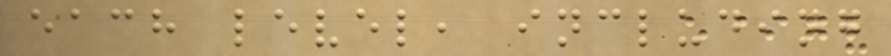each level, including
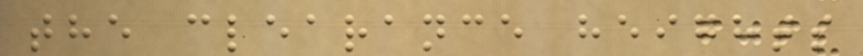the clearance heights
